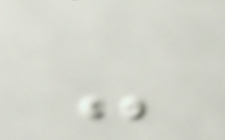-
